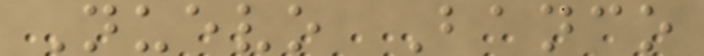Nuevo Banco
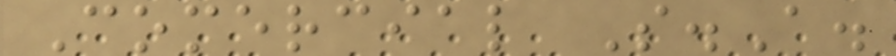Comercial S.A.
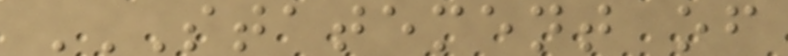STATEMENT OF
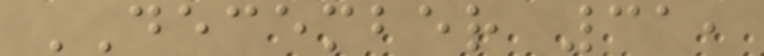DECEMBER 31,
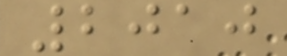2010
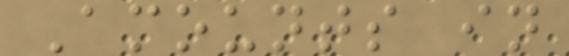Amounts in
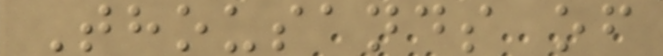Thousands of
